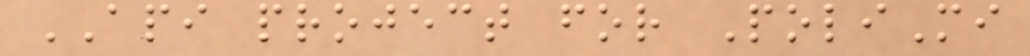API project for PoliMi
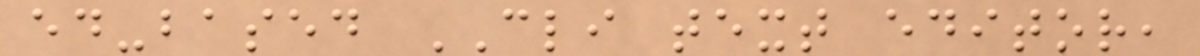ed-based CLI text editor,
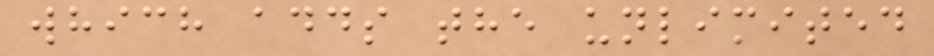which adds the unlimited
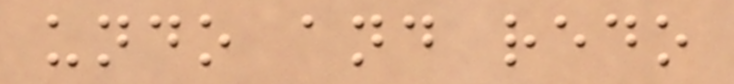undo and redo
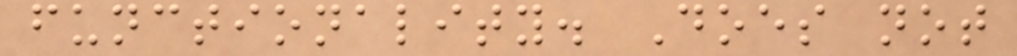functionality. Does not
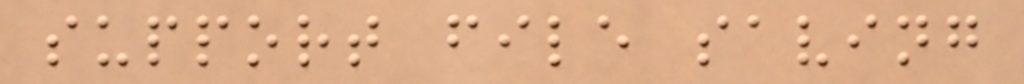support file saving
